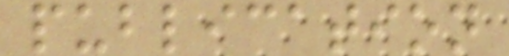publication
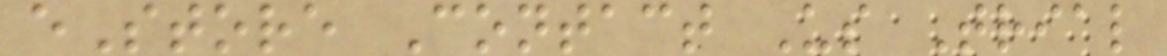eStore Contact Us Trial
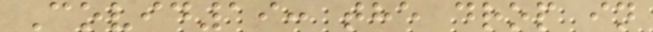Covid19: the drop in
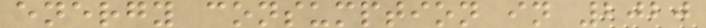energy consumption in 2020
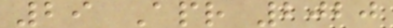29 Apr 2020
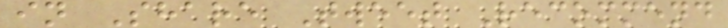in Share Tweet Recommend
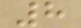8
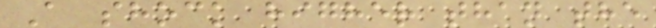A shock higher than the
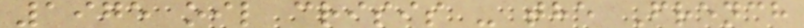1975 oil crisis - the French
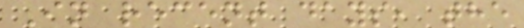In recent days, the
